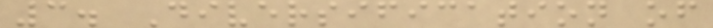3. Diversification of
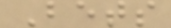Bets
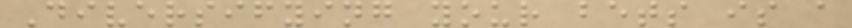Diversifying your bets is a
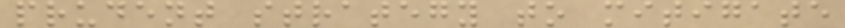prudent strategy to mitigate
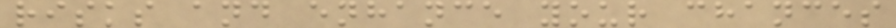risks and enhance your chances
